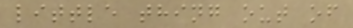little thing out of
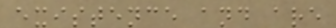existence and are
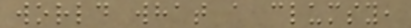world what a clumsy,
